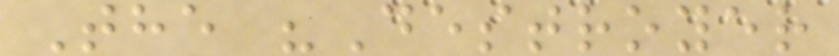The "Destroyer
